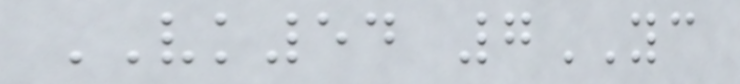VK54 7YC
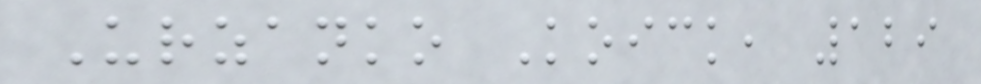Urzanko Koick, 129
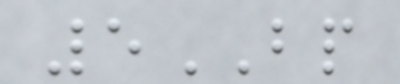5BP
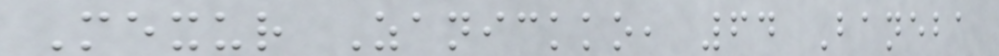Mexur Zanickko, 64 Baneba
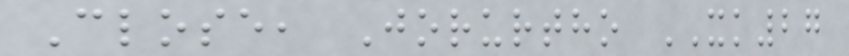Close, Jorurtho XK27
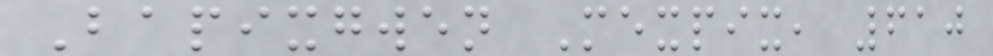Bapixgwen Mexpix, 610
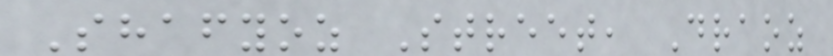Shafyoz Street, Draoz
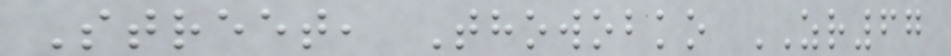Street, Thowobko ZR67
